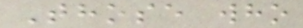Those who
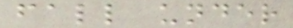fall under
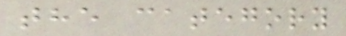the category
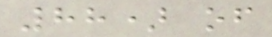88) of
